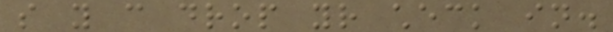so you can drop your check in.
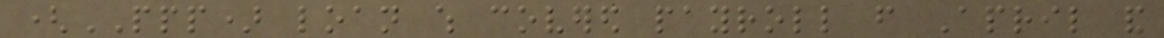(PPP) loan which covered payroll from April and
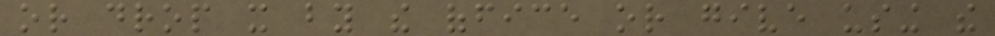or drop it by the office or give using the
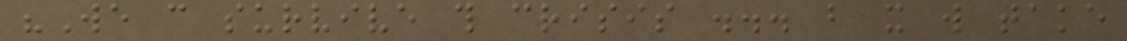"We can survive this crisis ... but it will take
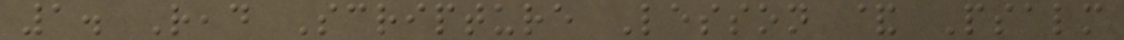1. Read Scripture Lesson & Psalm
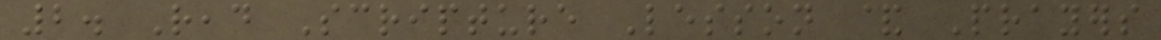2. Read Scripture Lesson & Prayers
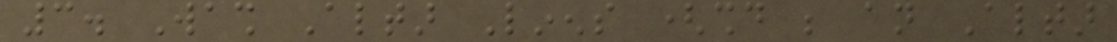3. Wash Altar Linens (should be an Altar
